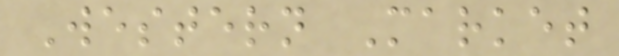Western Market
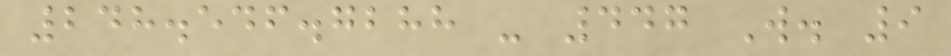248.546.7288 - 447 W. 9
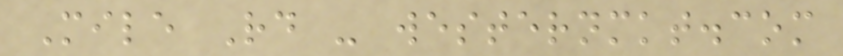Mile Rd - westernmkt.com
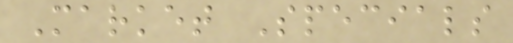Market Specials
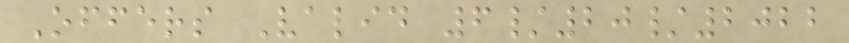Offers Valid 6/20/2022
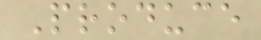Produce
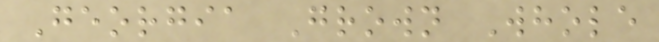Georgia Grown Whole
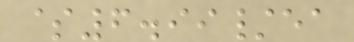$6.99/ea
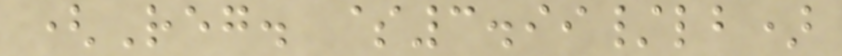(Reg. $3.99/lb)
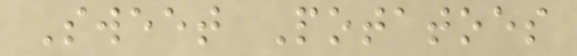Sweet Potatoes
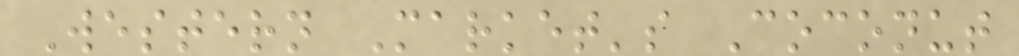Western Market's Coconut
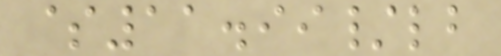$11.99/lb
